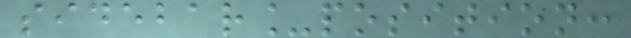sidebar_position:
